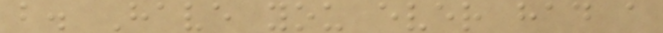b. Have you ever had a
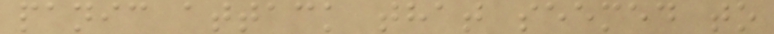panic attack that seemed to
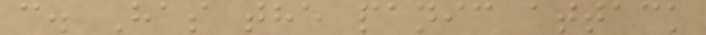c. Has the panic attack
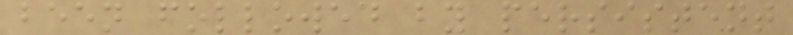been followed by persistent
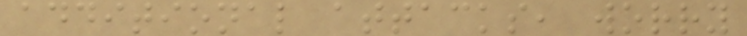additional attacks, worry
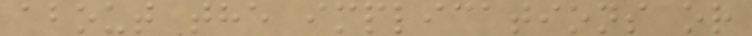about the implications or
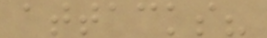attacks?
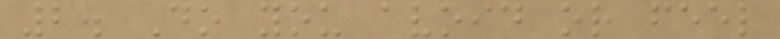2. Do you avoid or feel
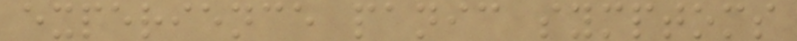experience panic symptoms
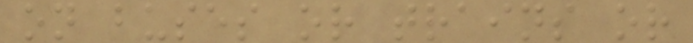on buses or trains or
